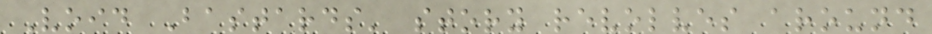Void Bastards' story revolves around
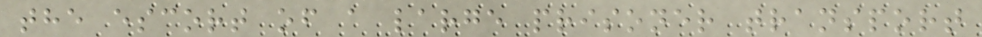the escort of a large prisoner transport
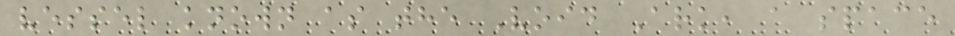vessel known as the Void Ark, a space
